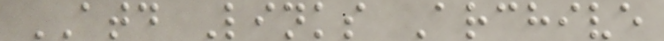ATD Links Archive
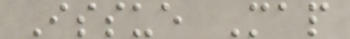Issue Map
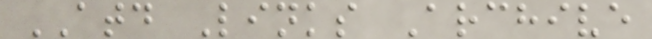ATD Links Archive
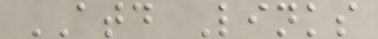ATD Links
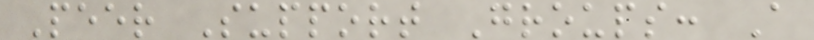Peer Support Groups: A
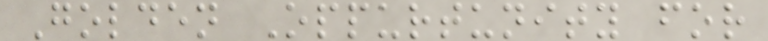Golden Oppurtunity for
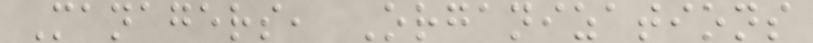Managers, Organizations
